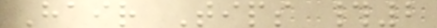Hair Tips #2
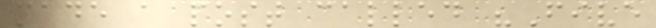made a post called "Five
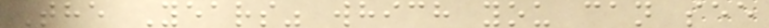The Years" which you can see
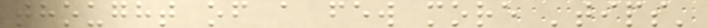thought of a few more 'tips'
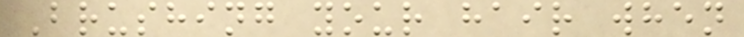Brushing your hair when
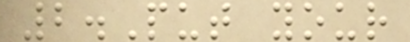2.Put your
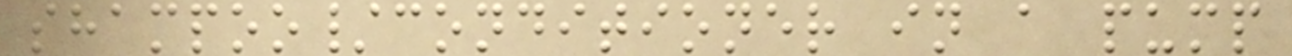shampoo/conditioner in a pump
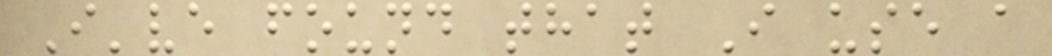I've found that I use a
